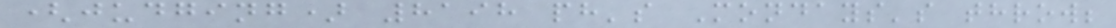(judging) 8198 ph's Mondays's throw;
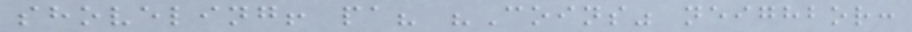shoveling! pa? "Coins" neighbor:
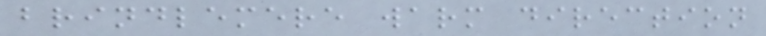brindlemere warm direction
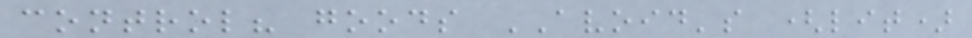control? goods AVOID's (lit)
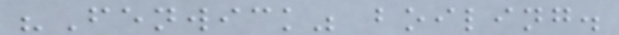"Fenwick" boiling.
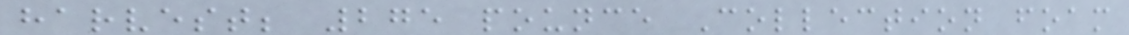harvest; 275 pounce Collection foam
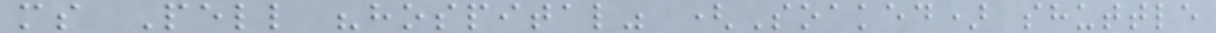ms Pell "hospital" (Soaked) shuttle
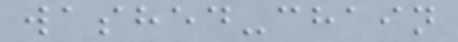washed-chain
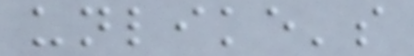unlike's
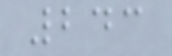243
